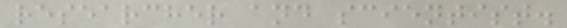researcher and scientist.
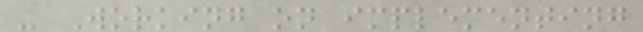- Working on implementing
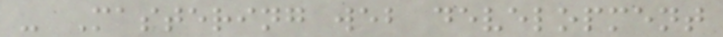- Mastering web development
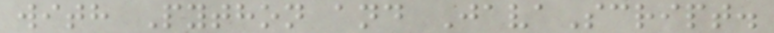with Python and JavaScript.
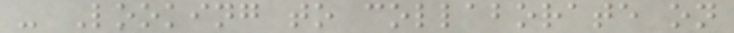- Looking to collaborate on
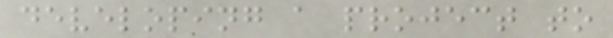developing a project to
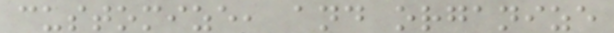customize, and organize
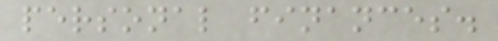personal finances.
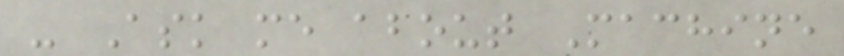- Ask me about Machine
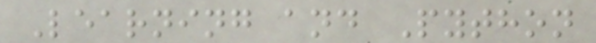Learning and Python
